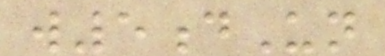w5dUn
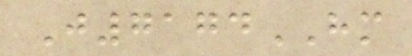J7174HM
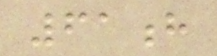61h
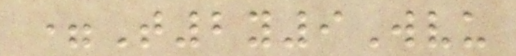=T2y9Wvu
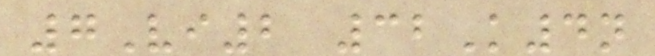7Vi2 32K4n
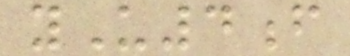yU4f
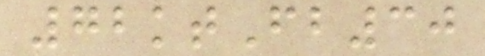72ktFb30
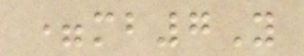=mb7Y
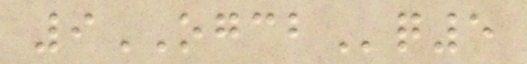9OGCBq5
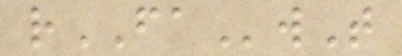rFAwT
